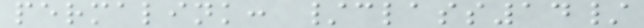permalink: /class14/
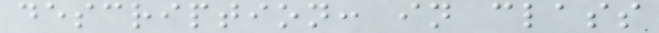description: in class
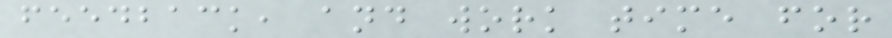feedback, and work time for
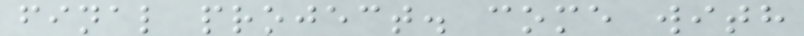final project. come with
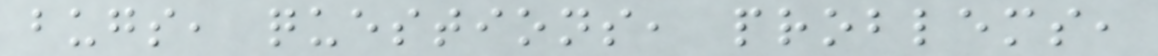bugs, questions, problems,
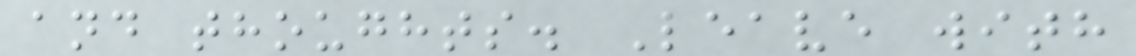and thoughts. Leave with
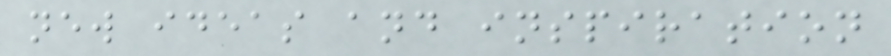new ideas and inspiration
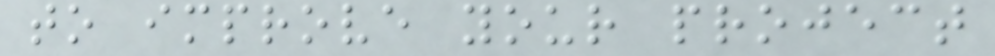to improve your project
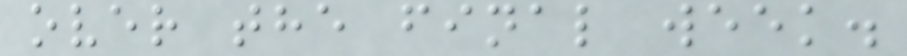over the final week.
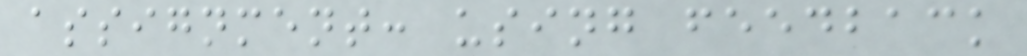assignment: using feedback
